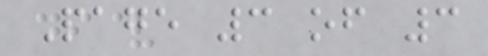Page 3 of 3
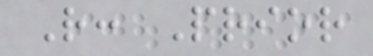R: Prior
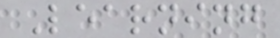Learning
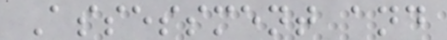Assessment and
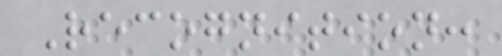Recognition:
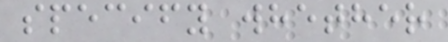specify whether
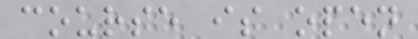course is open
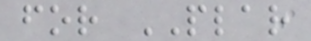for PLAR
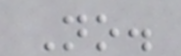No.
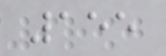155
